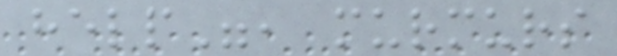help", murmurs
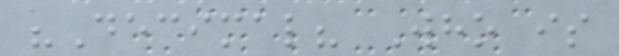"Decimal? Who is
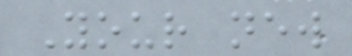Your new
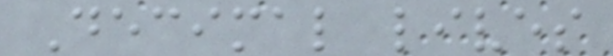Decimal lives
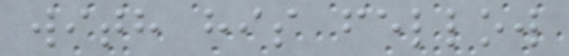with his fellow
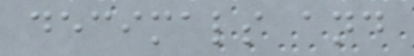decimals and
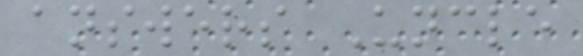answers Uncle
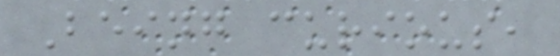Being curious,
